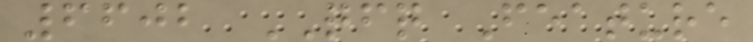6602 QFQ Feature
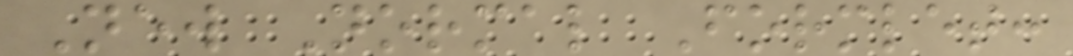New Normal Formlet:
